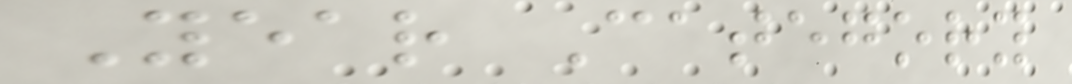Year Category
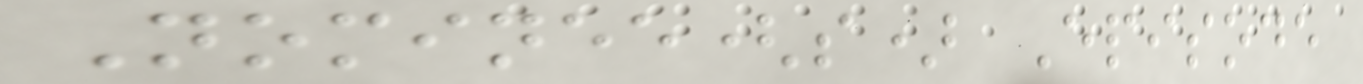Nominee(s) Episode
